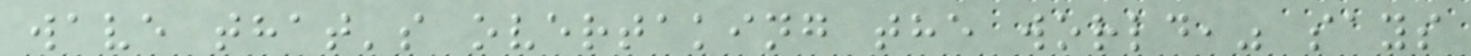wave that's overtaking the world," says
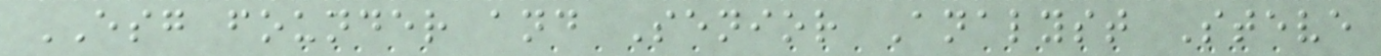ESG founder and Senior Analyst Steve
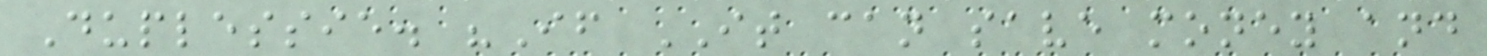Duplessie. "If IT can save money and
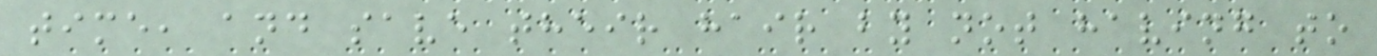time, and save their hair by not having to
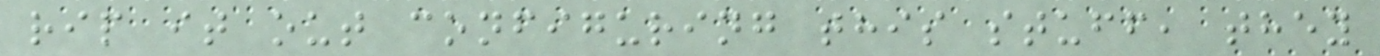rip it out configuring this stuff, they
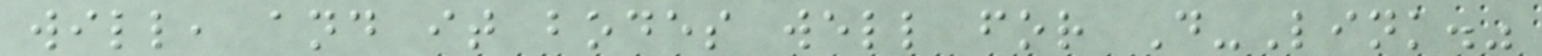will, and it bodes well for D-Link."
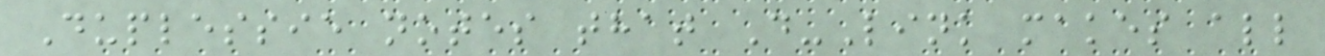Duplessie notes that D-Link makes all
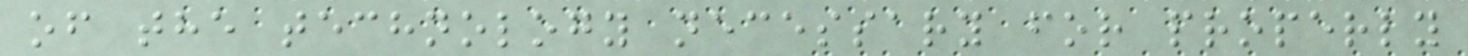of the technology necessary for properly
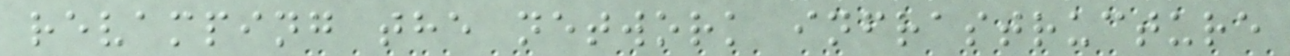revamping the network infrastructure
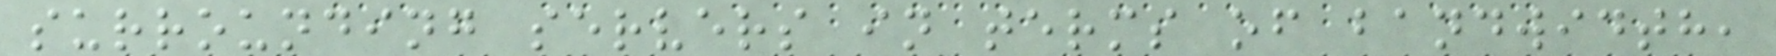surrounding servers in terms of bandwidth,
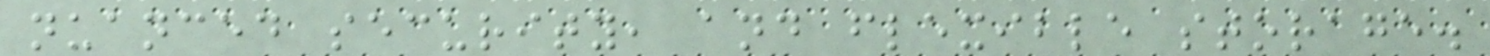nuanced security, and flexible storage.
